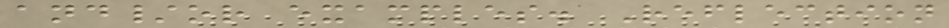and/or examples. Reflection
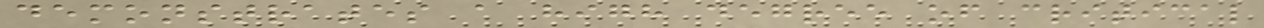demonstrates a high degree of critical
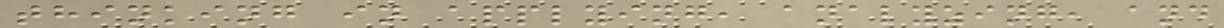thinking in applying, analyzing, and
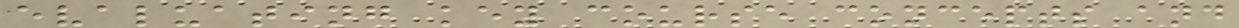evaluating key course concepts and
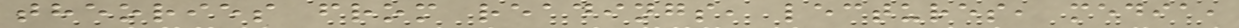theories from readings, lectures, media,
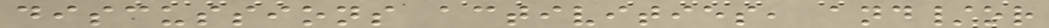discussions activities, and/or
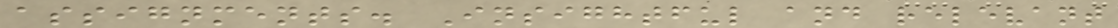assignments. Insightful and relevant
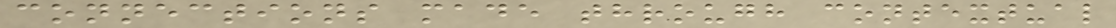connections made through contextual
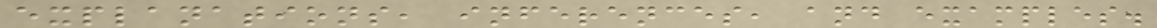explanations, inferences, and examples.
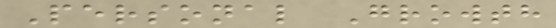Personal Growth
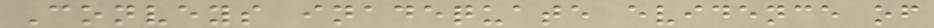Conveys inadequate evidence of
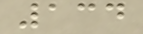134
